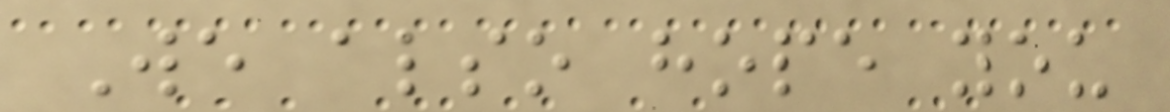We also hope you
